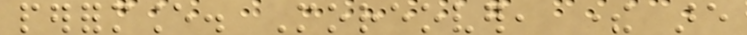performance. Moreover, there are
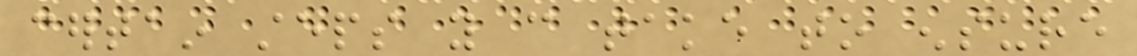certain steps you can take to ensure
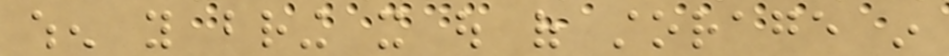when you bring it out of storage in
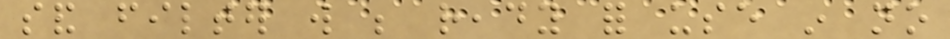sand filter will be ready for use in no
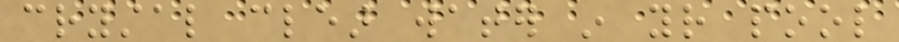crystal clear water in your pool
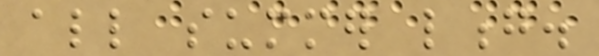all summer long.
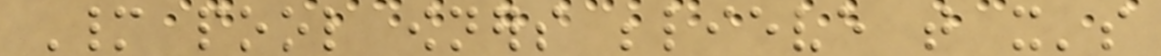Many pool owners believe that it's
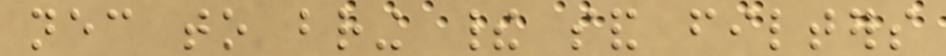necessary to bring their sand filters
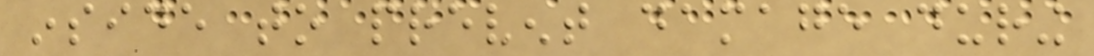inside to prevent damage during
